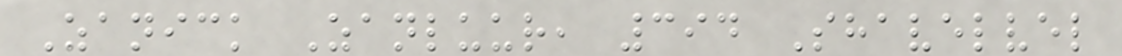Zanick Zanluur, 394 Shavelvel
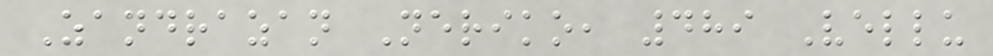Zandrazan Neriko, 489 Vellu
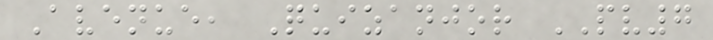Avenue, Quizanjor PV7
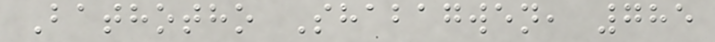Bathotho Shabagwen, 785
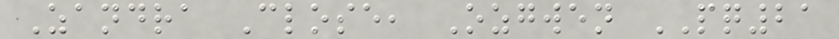Zandra Close, Ozgwen PQ21
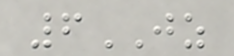6JZ
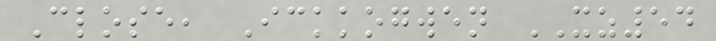Close, Ickkogwen XZ54
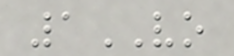1VO
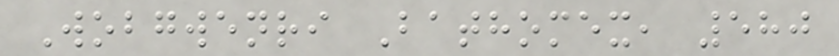Wobgwenri Bathomex, 580
